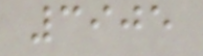3905
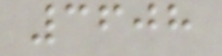3608
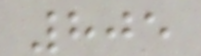805
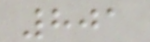801
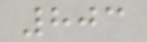803
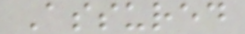Assured
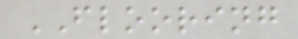FLOORING
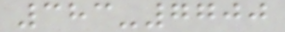383-7700
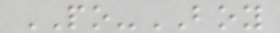PO-BOY
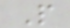P
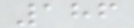186
